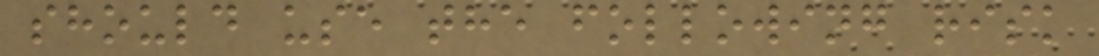should use the following risk
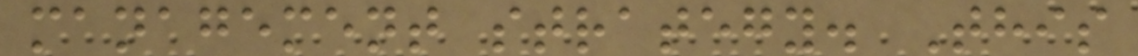management strategy. This
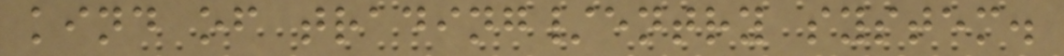kind of trading/entry system.
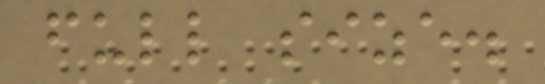full size.
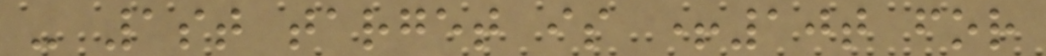- 1st target is +10t for
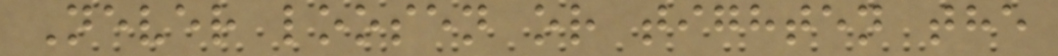Never loosen or tighten the
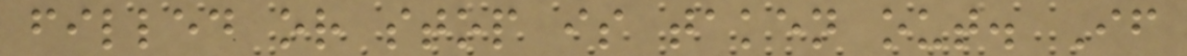filled or stop is taken out. If
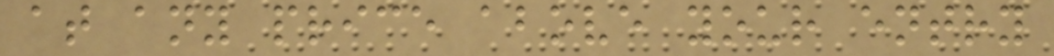at any price above your entry
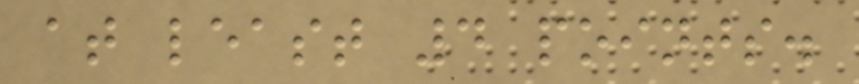at least 4 points.
